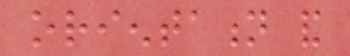orientation and
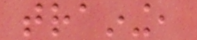training,
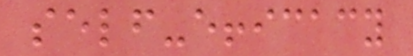self-efficacy
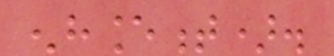enhancement).
